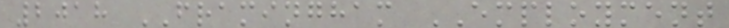2018 FRAMINGHAM EMPLOYMENT
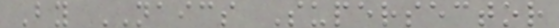By NAICS Supersector
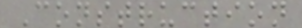Construction
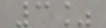3%
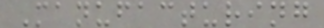Manufacturing
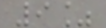9%
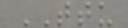TTU
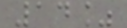14%
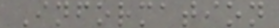Information
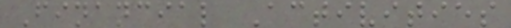Financial Activities
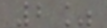2%
